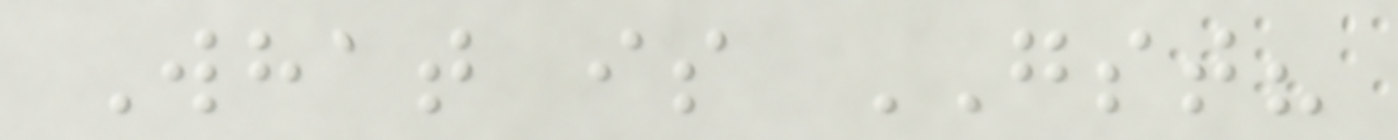What is GST?
